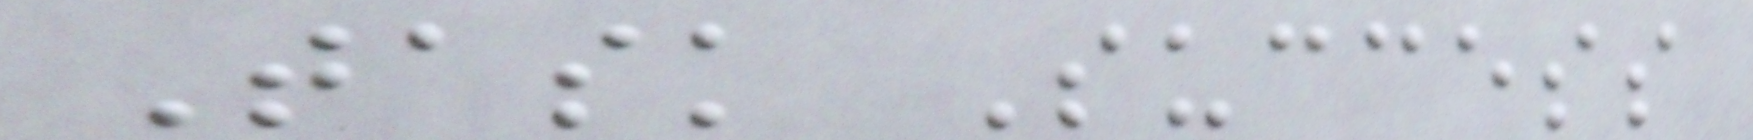Task Success
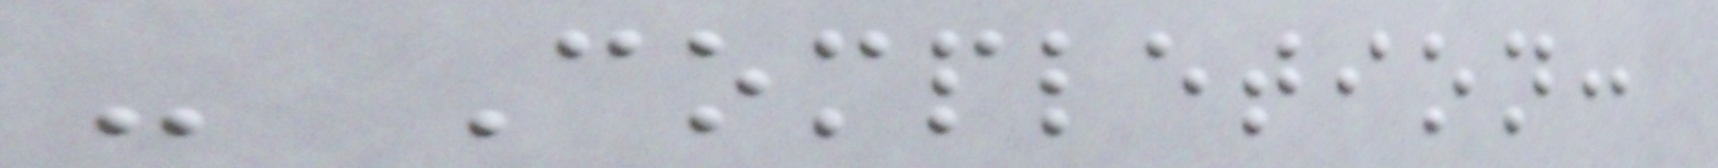- Completion:
